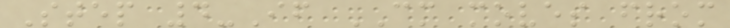Step 4-If CM moves from
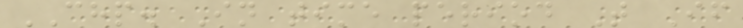CHP. In time period T If
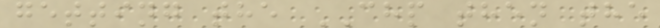getting the CHP then the
